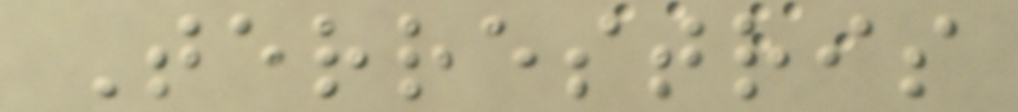Terrestris
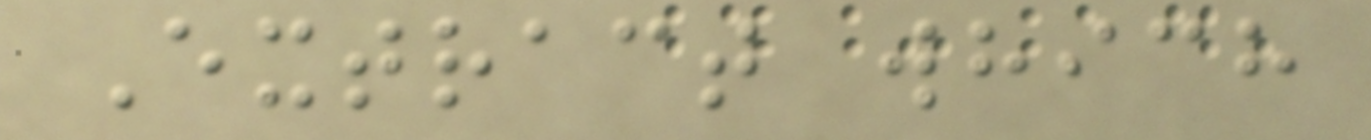Extract which
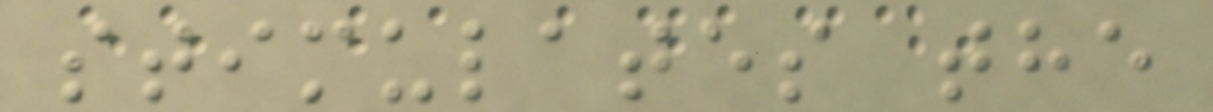stimulates the
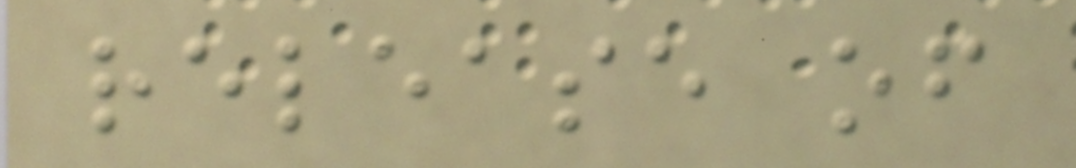release of
